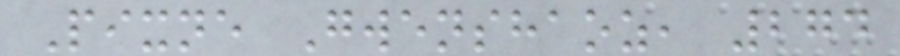Pixne Gwenshaoz, 274
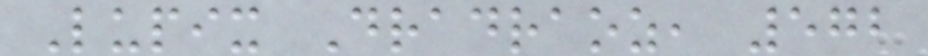Lupix Dradraoz, 572
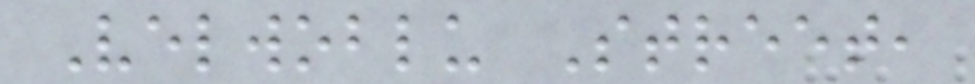Velwoblu Street,
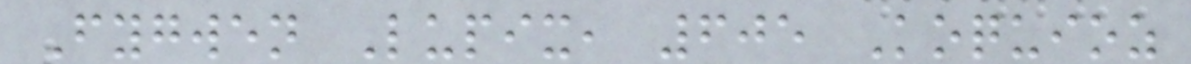Fygwen Lupix, 605 Koquioz
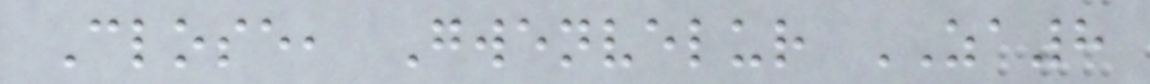Close, Gwenvelur ZA8
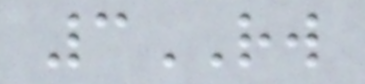3RW
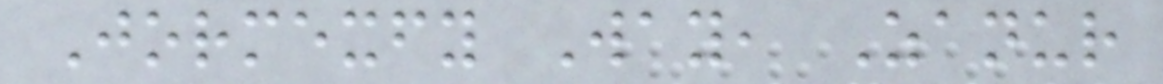Jormexfy Way, Zanur
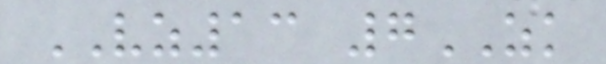VZ13 7ZK
